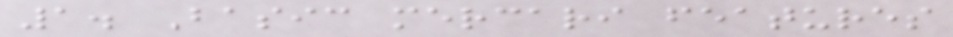1. Basic mercari features
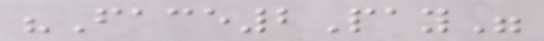"Face2Pay"
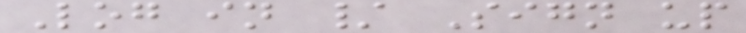Log in / Sign up
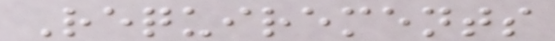Requirements
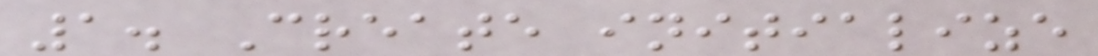1. Create initialize
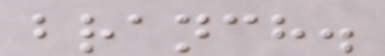branch.
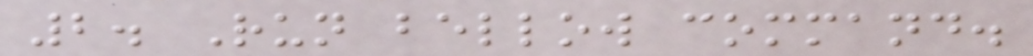2. Run bellow command.
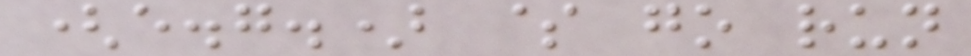(e.g.) $ go run
